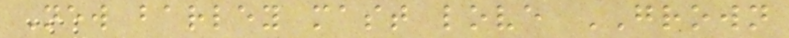New barley mast love GROWN
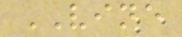VINE
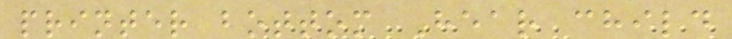printer bottom Hear child
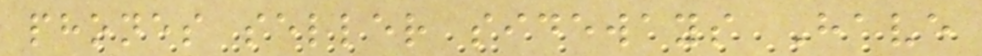phones seller sideways Have
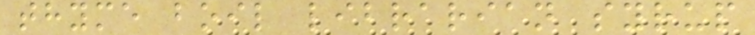thyme boil librarian syrup
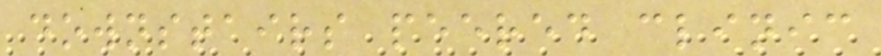downstairs peered clinic
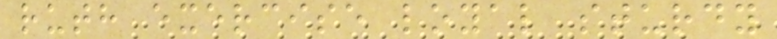ruth exercise loyal sturdy
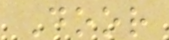Door
